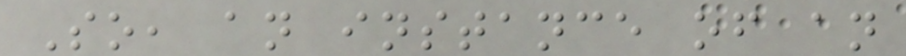So, an instance of an
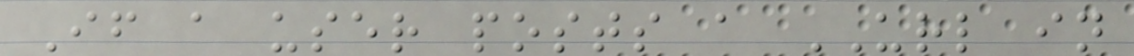If a user posts a URL in
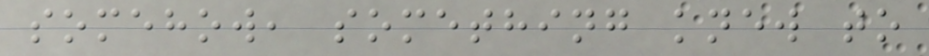somehow, something knew to
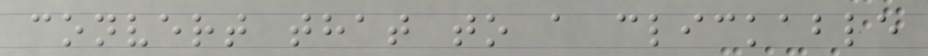convert that to a clickable
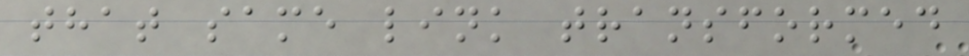that same link transformed
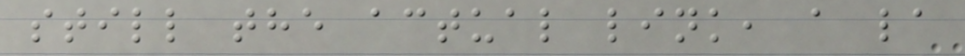still the actual link, a la
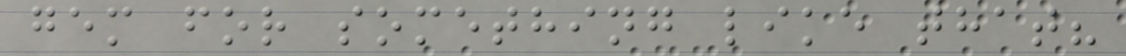gem for something like that?
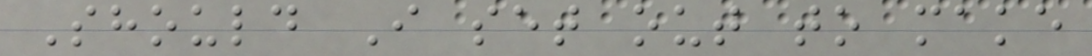Should I set out to make
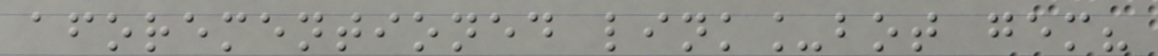aforementioned link_bot gem?
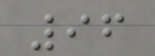96
